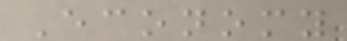Economy
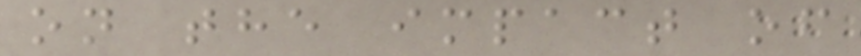on the impact of
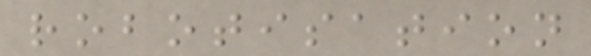robotisation
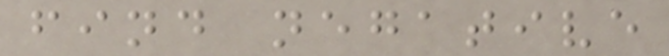find negative
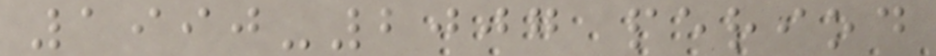1990-2007 period
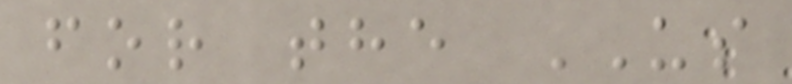for the US
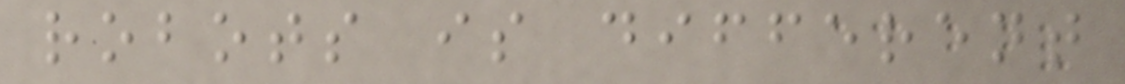robots is different
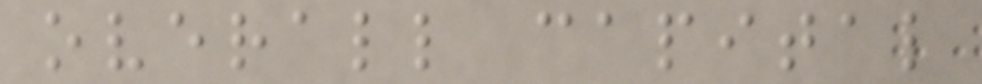overall capital
